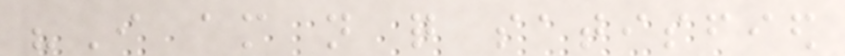"I am not quite satisfied
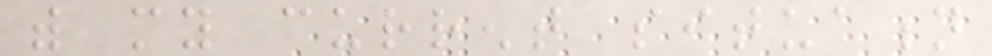with my current situation
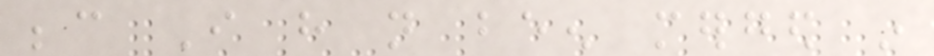because I have not been merged in
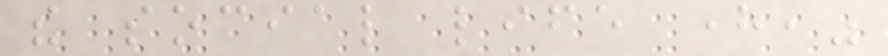the social life here,"
